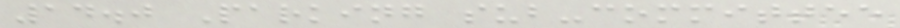14.0 Parking sub-committee
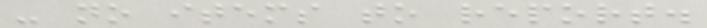- no items to report.
